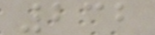232
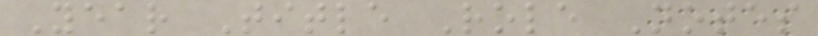Year Title Role Notes
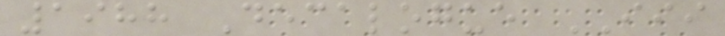1988 Decalogue III
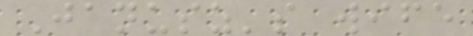Janusz's wife
